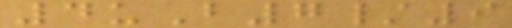4uB7/9
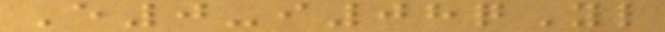E0-i08qYl
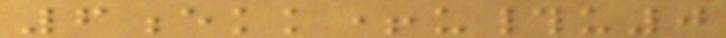6ekk+u#u0
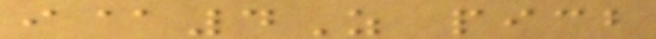i@4Z picb
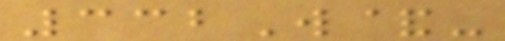332W&-
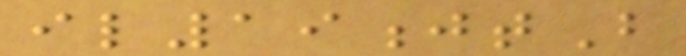il19jtB
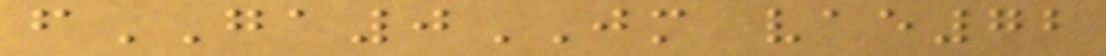fGA0JM vae72
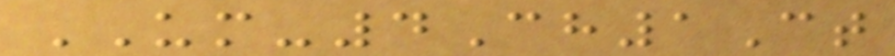UM-4Ch1Ct
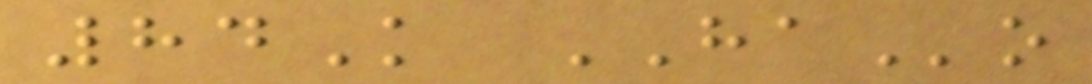84K HAo
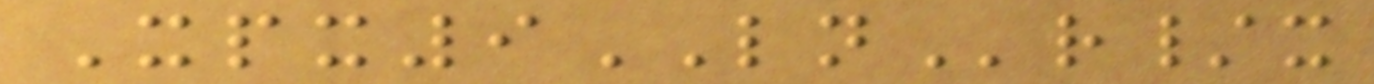Xpx9LNr/x
